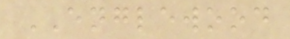ENGLEWOOD
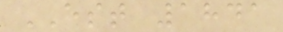EST 1841
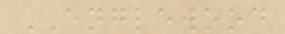ENGLEWOOD
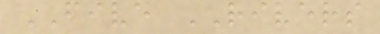FIVE RIVERS
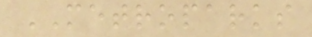METROPARKS
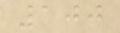100
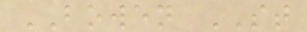BOWEN ST
